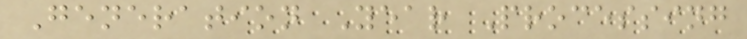Generation Year Processing
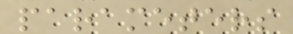parameters
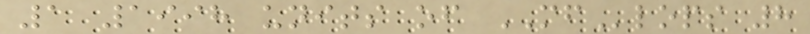1 1998 units of MFlops 8
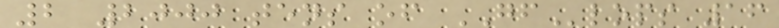2 2000 tens of GFlops 16
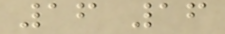16 16
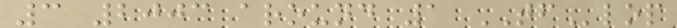3 2003 around 1 TFlop
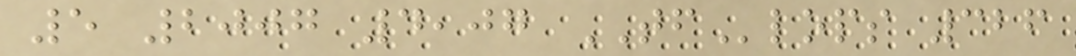5 2007 4,07 TFlops 326
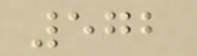572
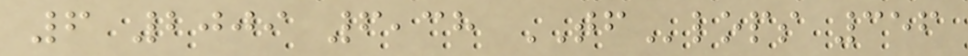6 2009 6,38 TFlops 356
